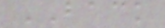BACK
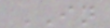IN
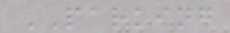PARKING
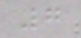7
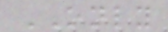ONLY
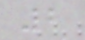2
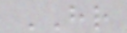HR
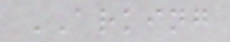ARKING
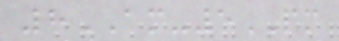8AM-5PM
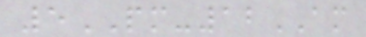5PM-12AM
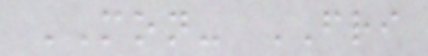MON- FRI
